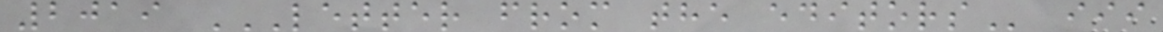2019 LETTER FROM THE EDITORS iii
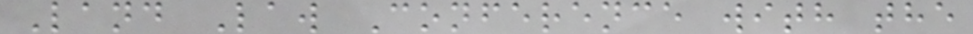Land Law Conference with the
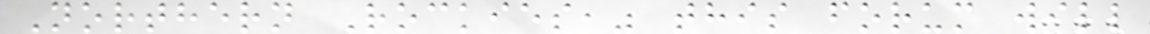Northern Rockies," this forum will
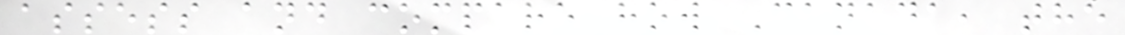assess and compare how Canada, the
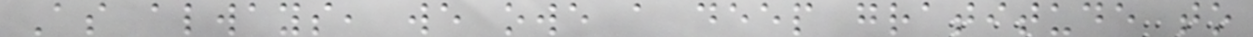As always, we owe a deep gratitude to
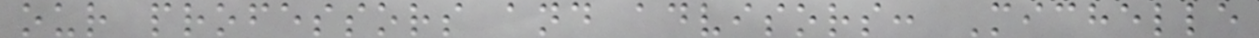our professors and advisors: Michelle
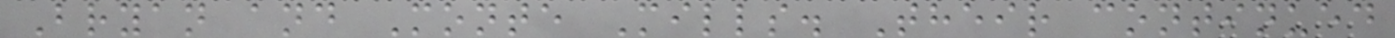Bryan and Monte Mills. Their continued
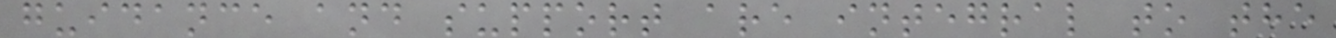guidance and support are integral to the
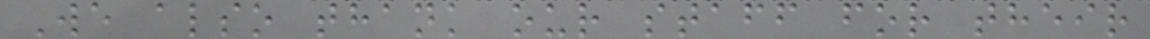We also thank our staff for their
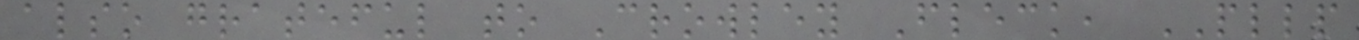also grateful to Crowley Fleck, PLLP
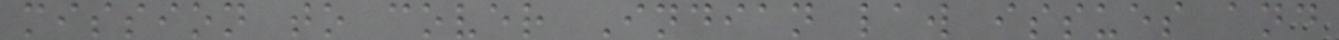mission to cover Indian law issues and
